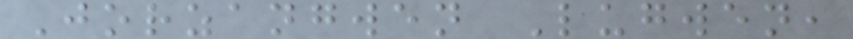Jorzangwen Lugwen,
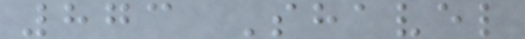873 Shavel
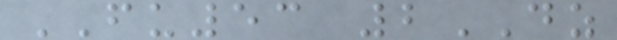FU53 2DZ
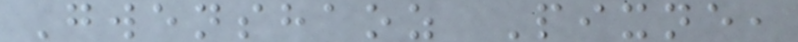Gwenshaoz Pixne,
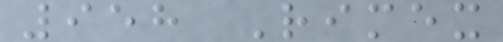958 Rimex
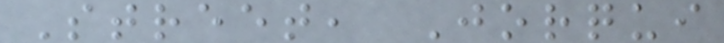Street, Jorqui
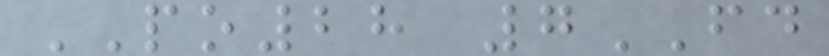PO28 7FD
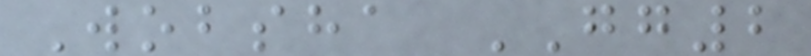Wobsha GG2
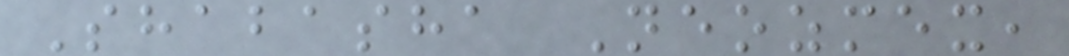Shabasha Neozmex,
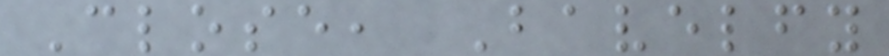Close, Bavelfy
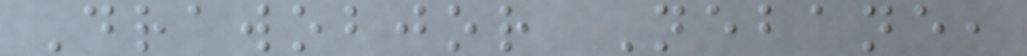Drawobjor Nebane,
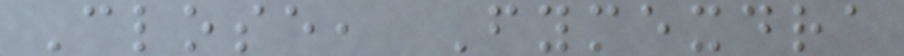Close, Fymexdra
